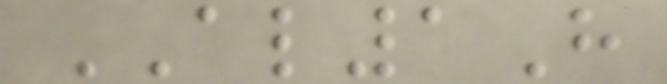AL1H
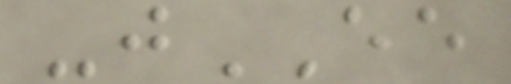-jEE
